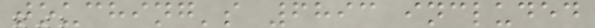touching's 6893 included
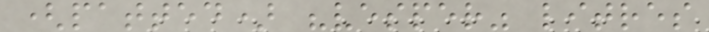(patted) "vesper" litres
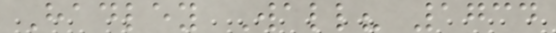Hadley Wall? 1734
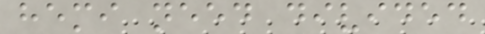hemi need divided
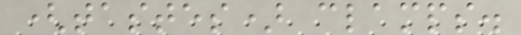(tastes) clamps.
